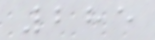285
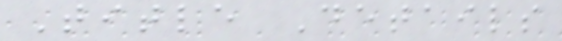Title Details
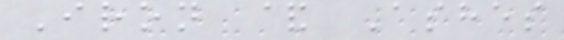Iron & Ashes
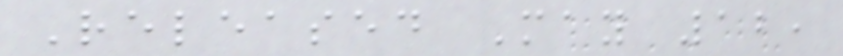Released May 12,
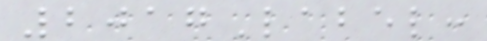2017Label:
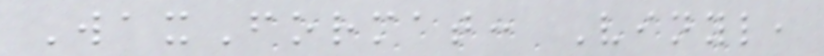WaxFormat: Vinyl,
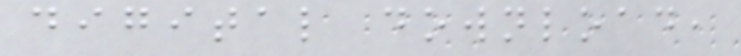digital download,
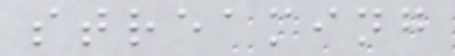streaming
